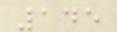145
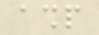ashp
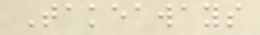Takeaways
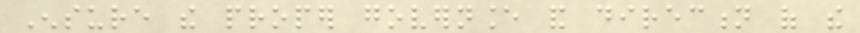Ensure the proper governance and direction of the
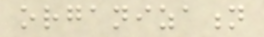organization
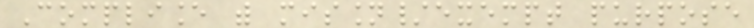Compliance with mission/exempt purpose
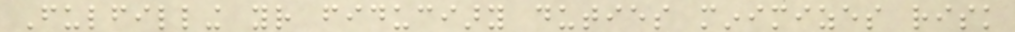Fulfilling your fiduciary duties minimizes risk
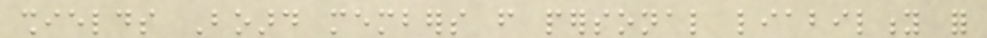shields Board members from personal liability for
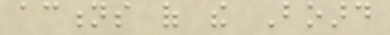actions of the Board
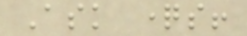Ask questions!
